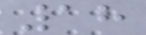18
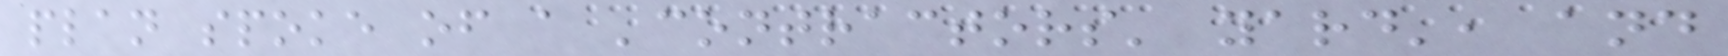plan spoke of a 'contractors' yard', and
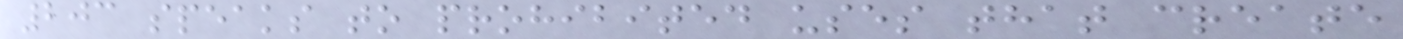203 speaks to prohibited uses that create
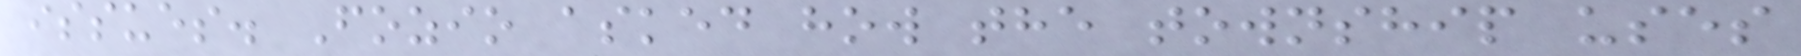issues. Fozio asked how the township uses
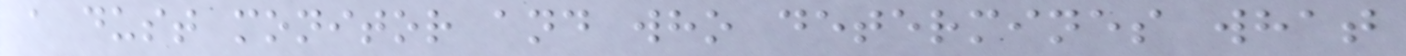a dust monitor and who determines what
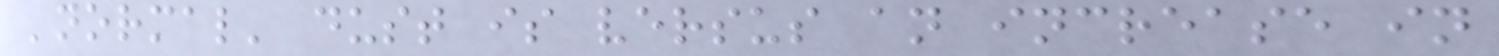'normal' dust is versus an increase in
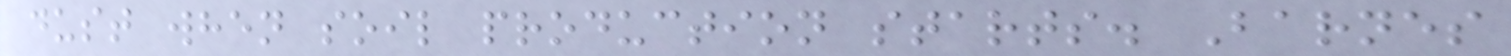dust when soil production starts. Barnes
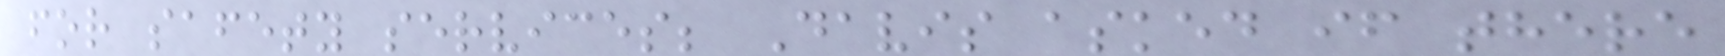for safety services; Davis asked if there
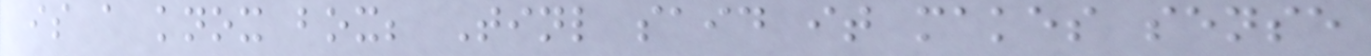is a knox box; Tinl said it makes sense
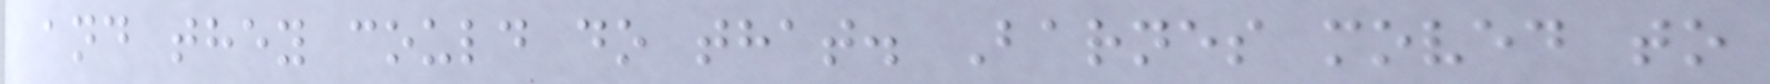and they could do that. Barnes moved to
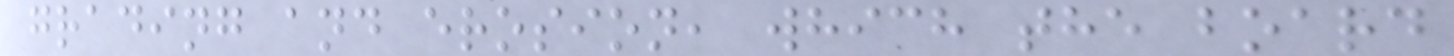grading and erosion, which the board
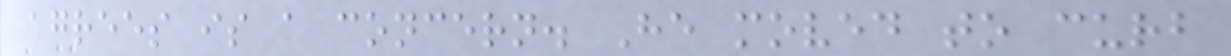agrees is a concern. He moved to curb
